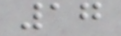17
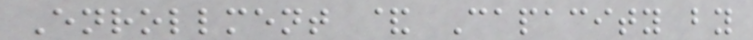Enrollment & Capacity by
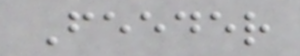Feeder
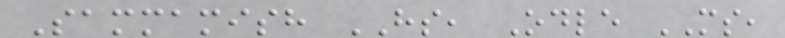Sammamish HS, Odle MS,
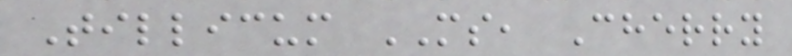Tillicum MS, Cherry
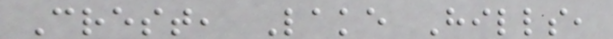Crest, Lake Hills,
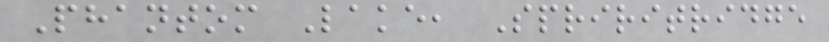Phantom Lake, Spriritridge
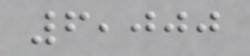6,000
